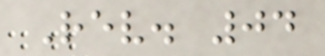Rev. 04
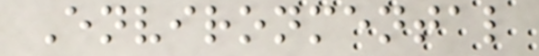Environmental
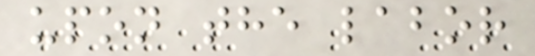upon the labor
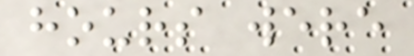hours were
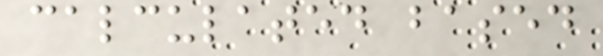calculated based
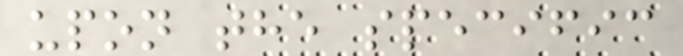upon the specific
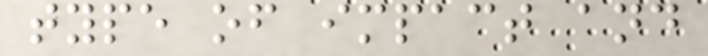type of impact and
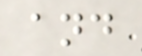and
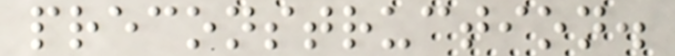preconstruction.
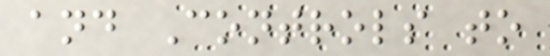and Controls to
